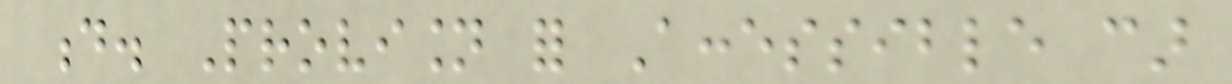d. Provision for Accessible car
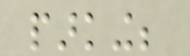parking;
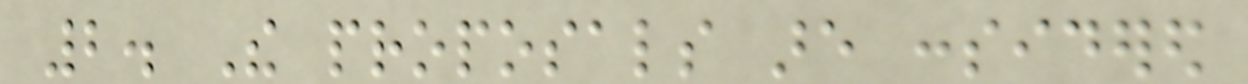2. The proposals are considered
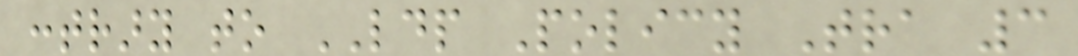contrary to LDP Policy Tra 3
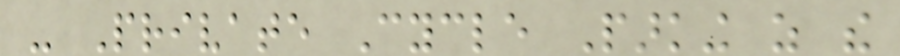- Private Cycle Parking as the
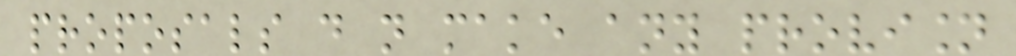proposals do not make any provision
